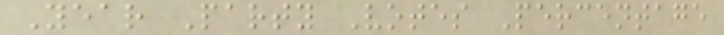Year Party Votes Percentage
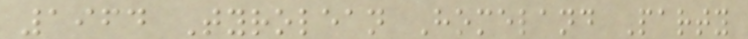1964 Tyrolean Homeland Party
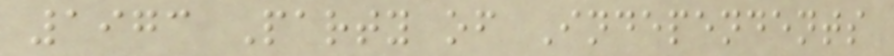1973 Party of Independents
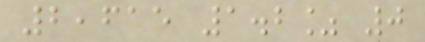2,615 1.2% 0
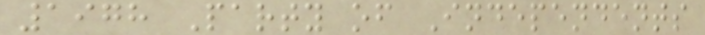1978 Party of Independents
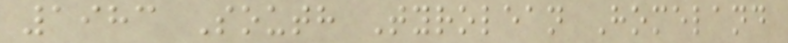1983 South Tyrolean Homeland
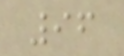96
